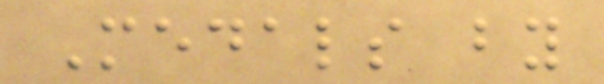Medals by
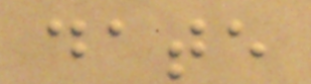date
